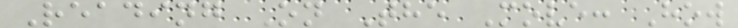Reading On The Move: How
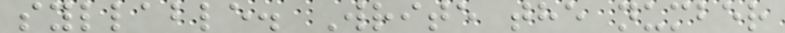syllable. Write the number
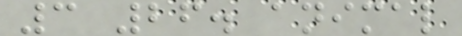3 26. animal
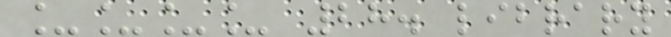____ 28. library
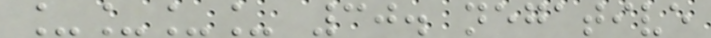____ 30. negative
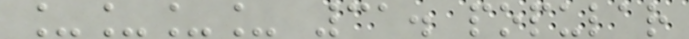____ 31. popular
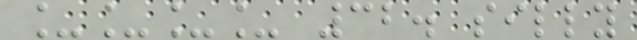____ 32. silly
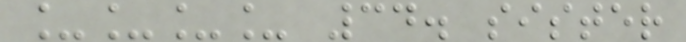____ 34. sister
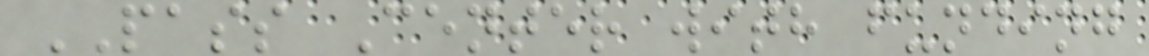PASS Center with funding
